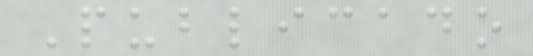Publicado
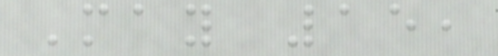May 15,
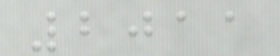2011
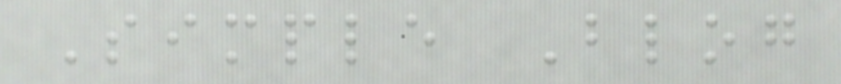Simple Blog
